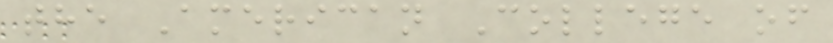the American College of
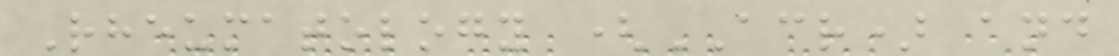Rheumatology (ACR) and
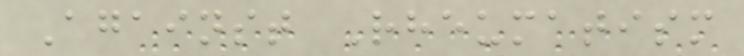Against Rheumatism
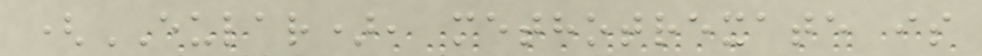(EULAR), methotrexate is
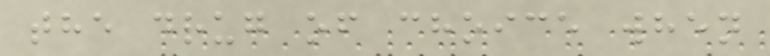the drug of choice when
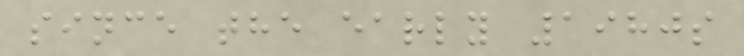since the early 1980s
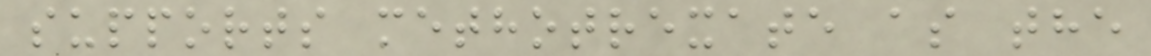supports methotrexate as the
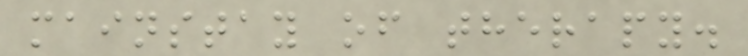mainstay of therapy.
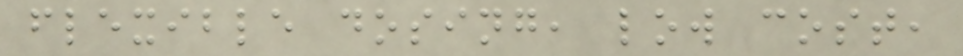flexible dosing, low cost,
